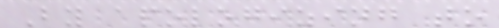By apologizing to
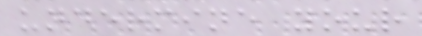undermine your
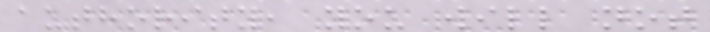authority, you will not
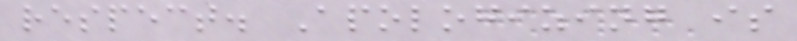respect. Apologizing is
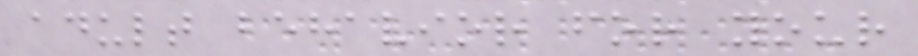adult behavior for your
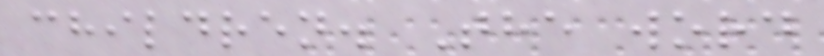children. The word
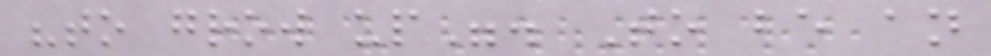"to grow up". To be an
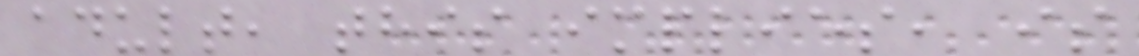adult, this implies, is
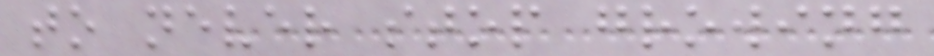to never stop growing
